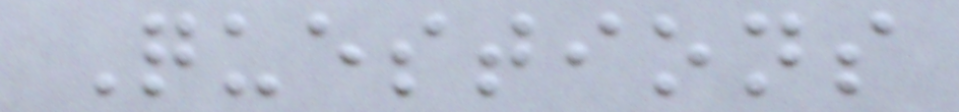Questions
